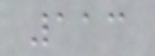113
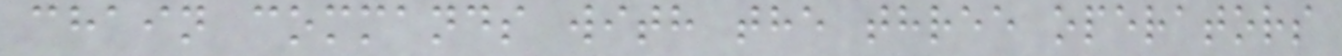chain commands with the three operators
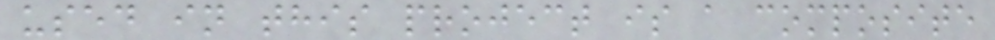used in this project is a composite
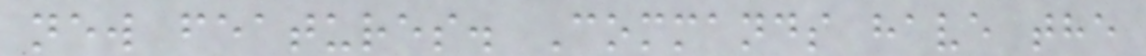new features. Commands have the
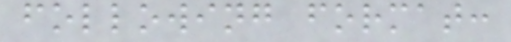following format:
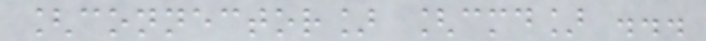[connector] [cmd] ...
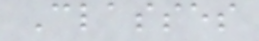Classes
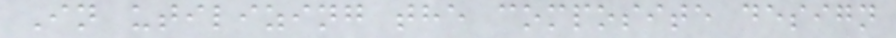In utilizing the composite design
